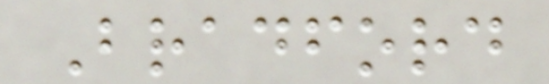Bradford
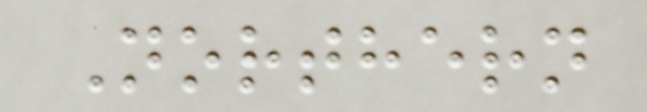Northern
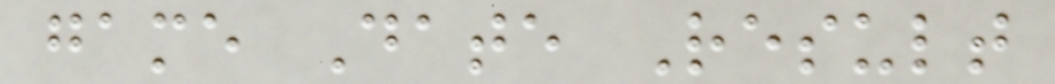game Date Result
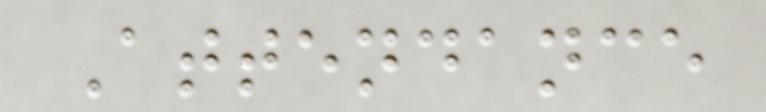Attendance
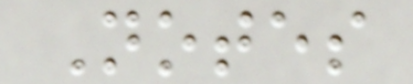Notes
